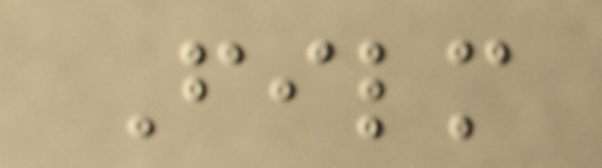Film
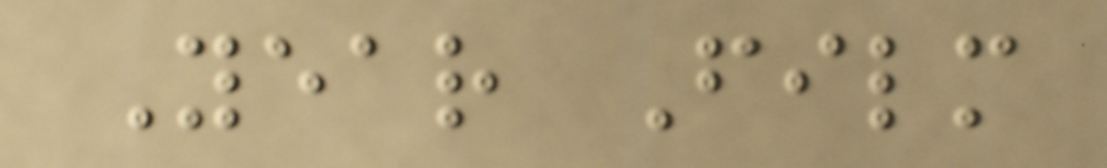Year Film
